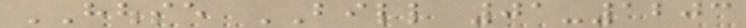HOUSE BILL 01-1203
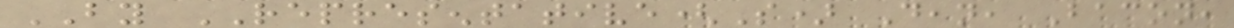BY REPRESENTATIVE(S) Dean, Bacon,
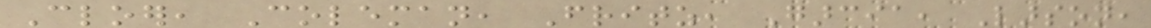Cloer, Coleman, Fritz, Garcia, Larson,
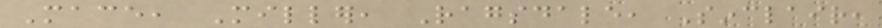Mace, Miller, Ragsdale, Sinclair,
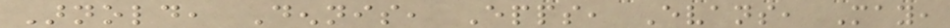Arnold, Dennis, Epps, Evans, May,
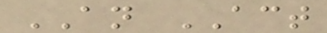AN ACT
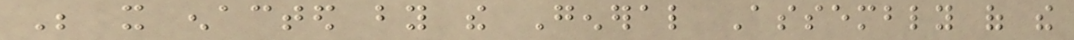Be it enacted by the General Assembly of the
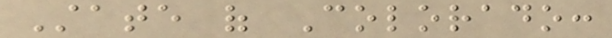State of Colorado:
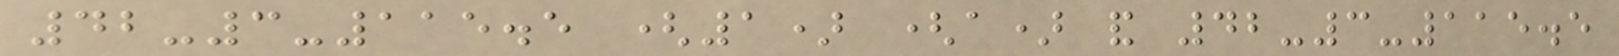42-3-115.5 (1) (a) and 42-3-115.5
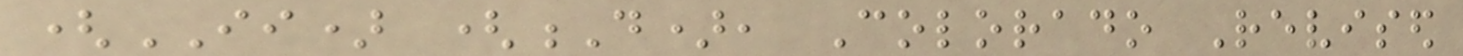(II) (D), Colorado Revised
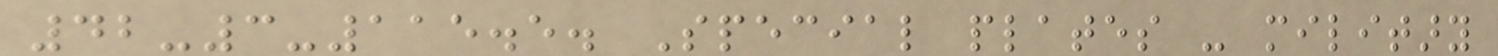42-3-115.5. Special plates - military
